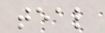teal
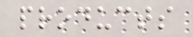products
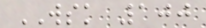WSK 100
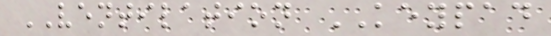VENTILATION KEYPAD
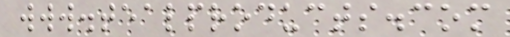www.tealproducts.com
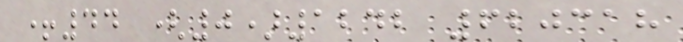+44 (0)1242 620318
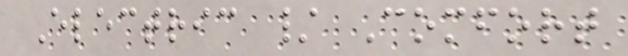Electric / Comfort
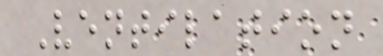Ventilation
